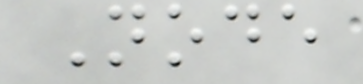Node
